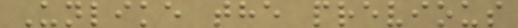Unlike the previous
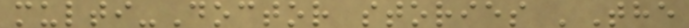multi-Doctor stories 'The
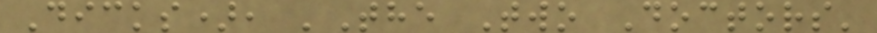Dicks), 'The Two Doctors'
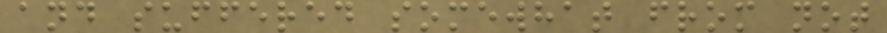and suffered somewhat from not
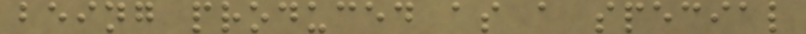being produced as a special
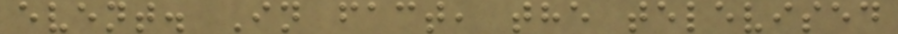event. In fact, the televised
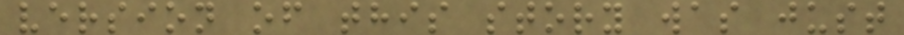version of this story was just
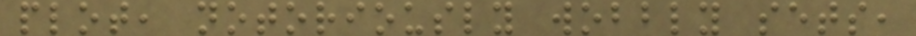plot, notoriously wobbly sets,
